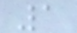1
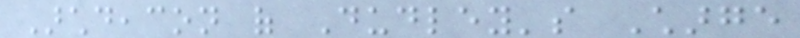Archdeacon of Dudley's Charge
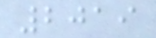2019
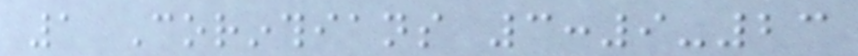1 Corinthians 3:9-23
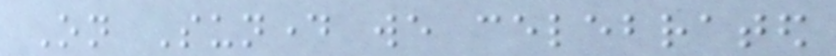On Sunday we celebrated
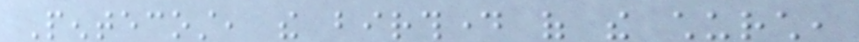Pentecost, the birthday of the church,
